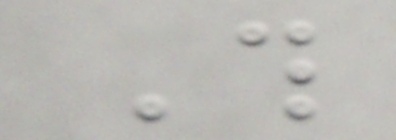This
